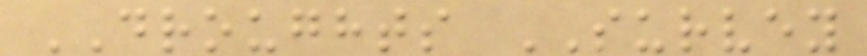DROUGHTS SURVEY
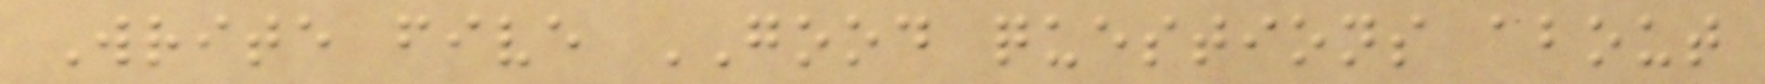Write five GOOD questions about
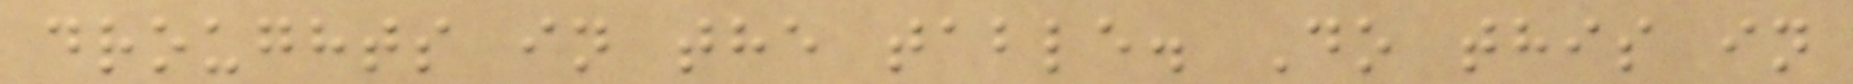droughts in the table. Do this in
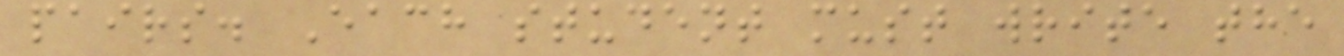pairs. Each student must write the
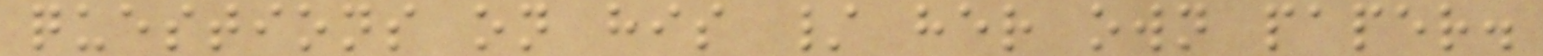questions on his / her own paper.
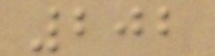202
